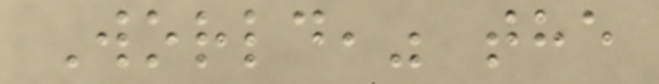World," the
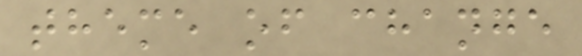theme of change
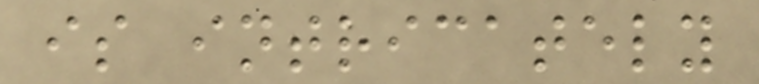is intricately
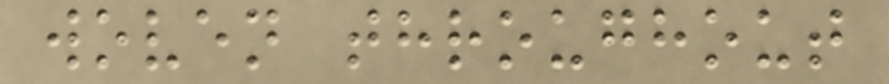woven throughout
